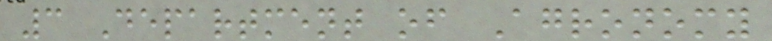3 Department of Agronomy
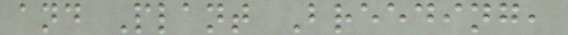and Plant Breeding,
